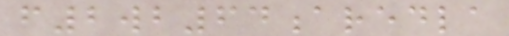f2wb64aredla
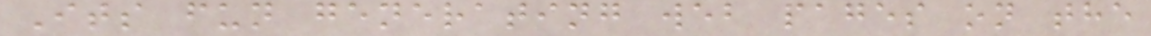Its fun generating web pages on the
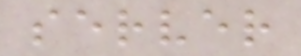server
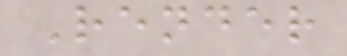Render
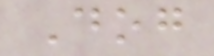Dog
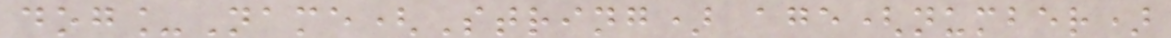dog_Name(String) age(number)
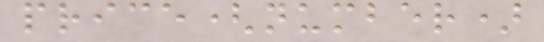price(number)
